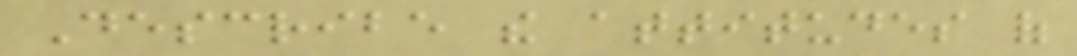Describe the attitudes of
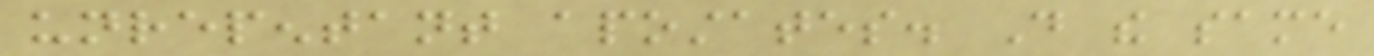unrepentant apostates. Do the same
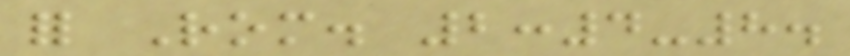for Rom. 2:4-8.
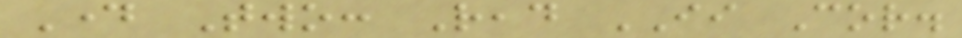Day Two: Read II Cor.
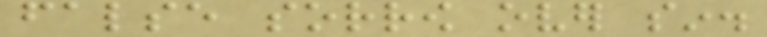false sorrow over sin.
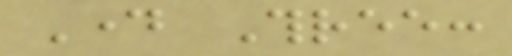Day Three:
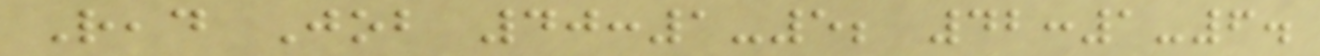Read Job 40:1-5; 42:1-6.
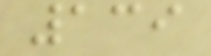139
